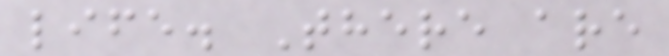life. There are
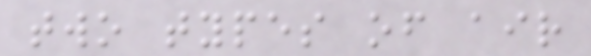two types of air
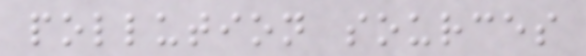pollution sources
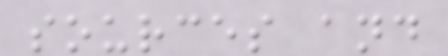sources and
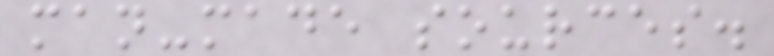man-made sources.
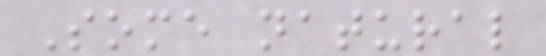Some natural
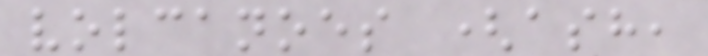volcanoes (ash,
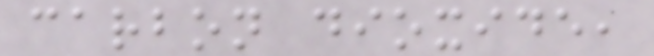carbon dioxide,
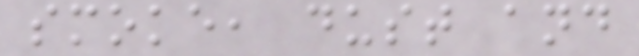smoke, dust and
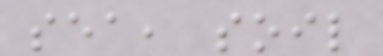sea, soil
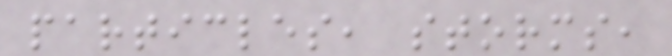particles, storms,
